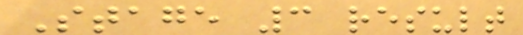Stage 3 result
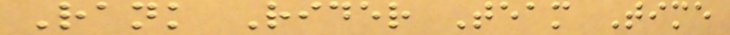Rank Rider Team Time
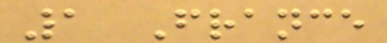1 France
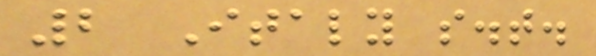2 Italy s.t.
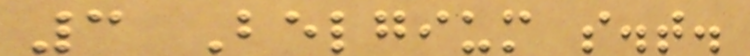3 Belgium s.t.
